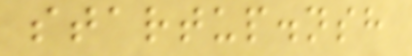startup.nsh
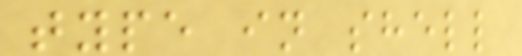type in shell
